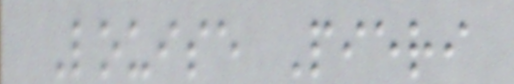Louise Pieri
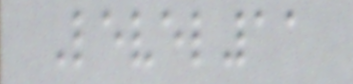Level11
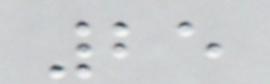25
